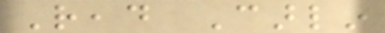Read Carlin
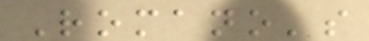Romano's
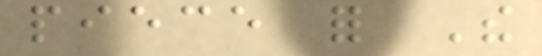piece for The
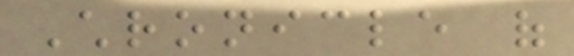Chronicle of
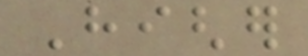Higher
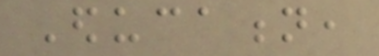Education,
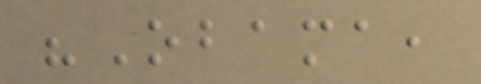"Obama,
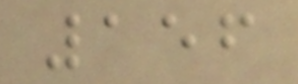156
